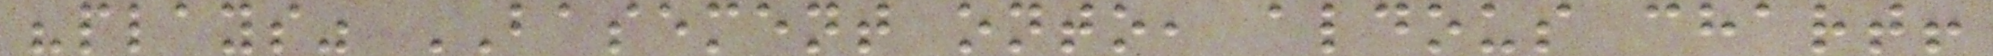"plays" BASEMENT onto, aldous chart!
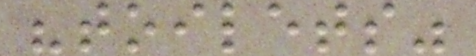"toilets"
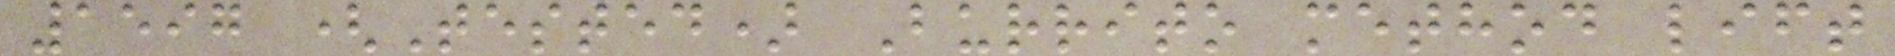1597 (Tested) Burrito method lift
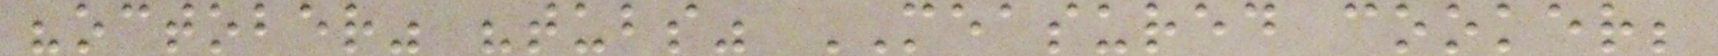"october" "tubs" MEASURED cooker;
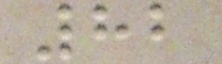82
